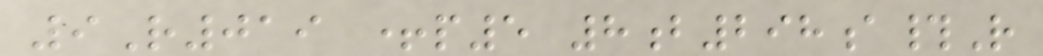9R019 +p5 8b298a#R
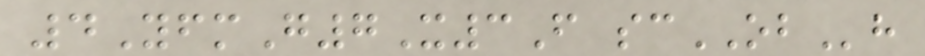4YfmG7X3F scOBh
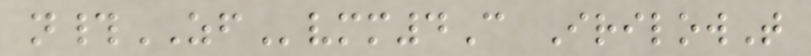n#ZFvmm4C IrilowT
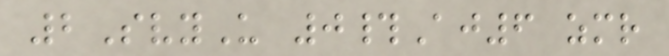2SvyU 0#Aj6 zmr
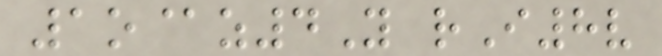1o@z4Y rI8v
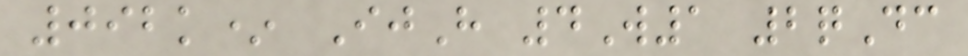092k* IjH 4W1 2qDc
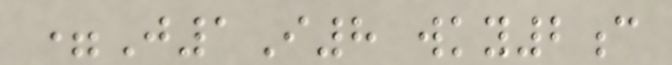=J1I8 wky2c
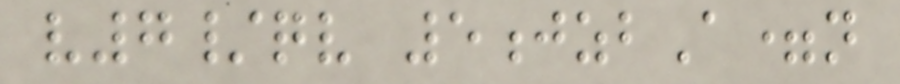v7/qv 5jzbA=n
